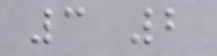3 2
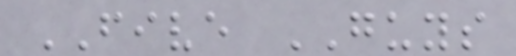FIVE GUYS
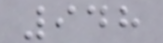948
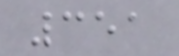351
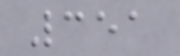351
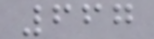667
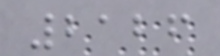2126
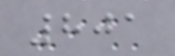801
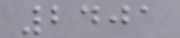2401
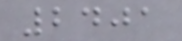2401
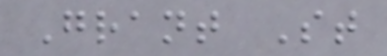Grant St
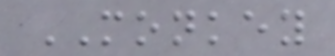MONKEY
